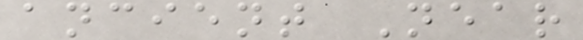ancient Near
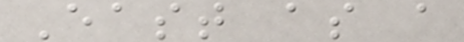East as a
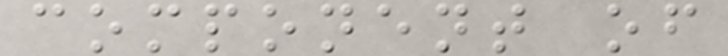component of
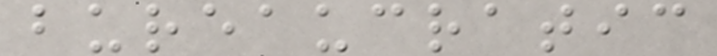bureaucratic
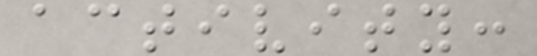activity:
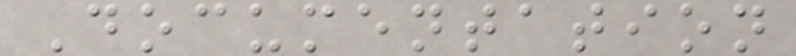Documentation
